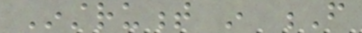Instrument in F
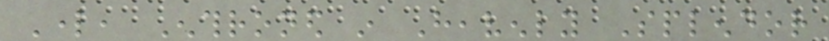Lord, Enthroned in Heavenly Splendor
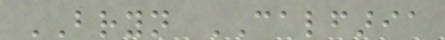BRYN CALFARIA
